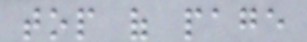top of page
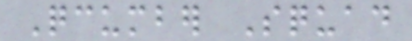Qcumber Squad
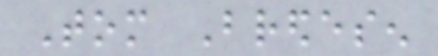Tom Bredesen
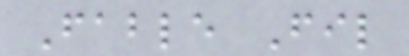Fable Fil
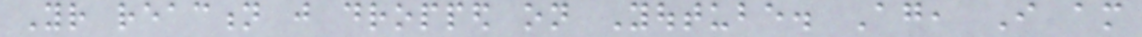Your reaction just dropped on Youtube. Again, I am
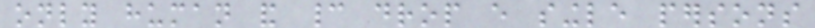only human and cannot drop every single persons
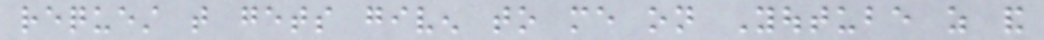request that gets given to me on Youtube as and
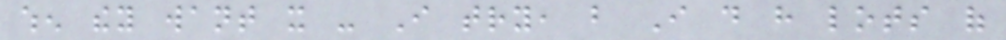when they want it - I try, but I do have lots of
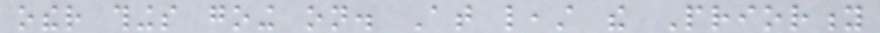other things going on. At least the Priority
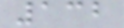132
